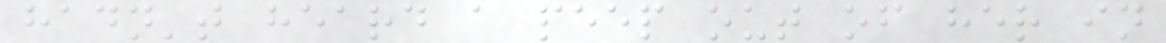hadn't heard a peep out of her in
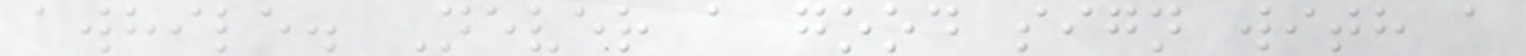awhile. Never a good sign with a
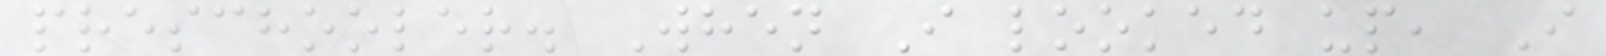preschooler. When I looked up, I
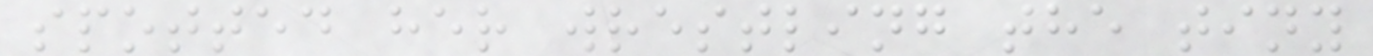spotted her wrestling the tiny
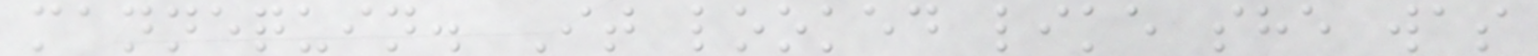mannequin. It looked like she was
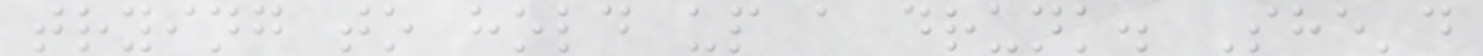trying to hold up a drunk. She'd
